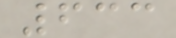633
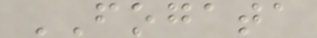FOGATA
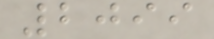2099
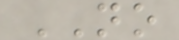NO
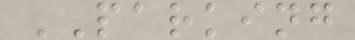PARKING
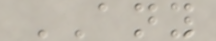ANY
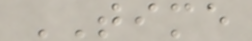TIME
